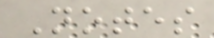Notes
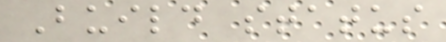Build status
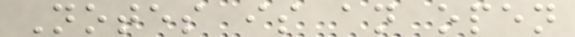Notes is an open
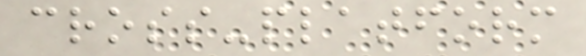cross-platform
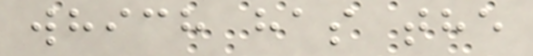which has the
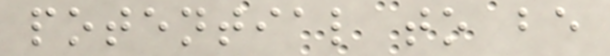potential to be
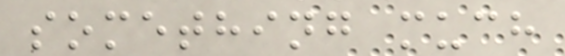something much
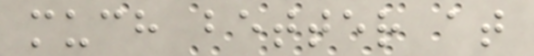much better at
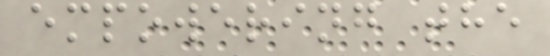empowering the
